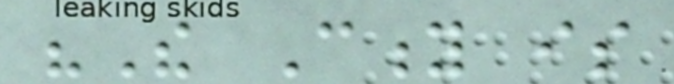"The City is
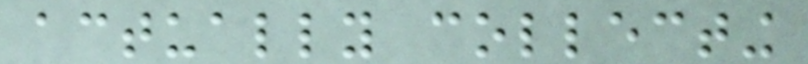actually collecting
